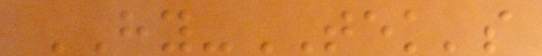HY-TEK's
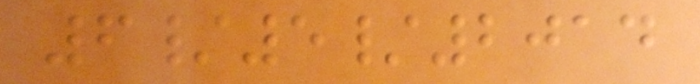6/5/2014
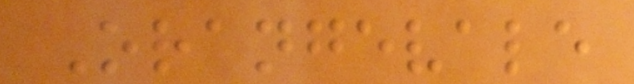Orangevale
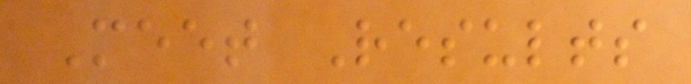Meet Results
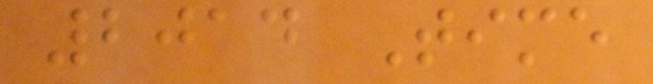2014 Time
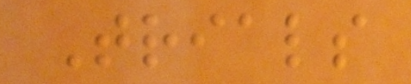Trials
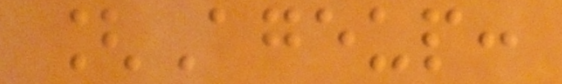[Ageup:
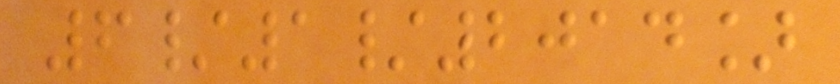6/1/2014]
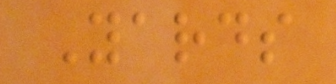Yards
